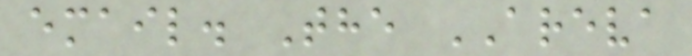email. The AREVA
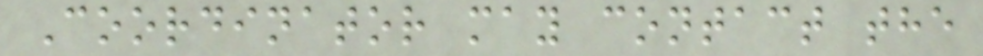Coordinator may contact the
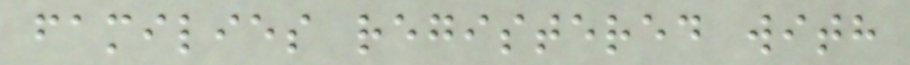families registered with
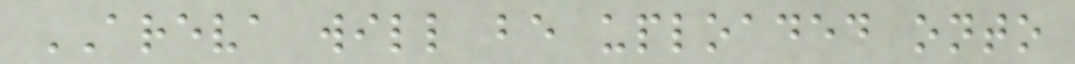AREVA will be uploaded onto
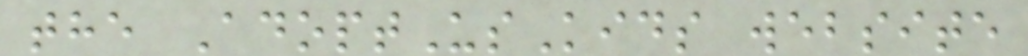the AdoptUsKids website
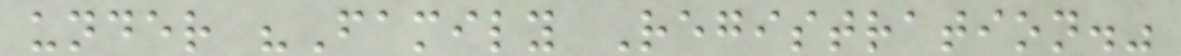under "Family Registration."
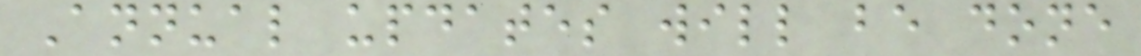Annual updates will be done
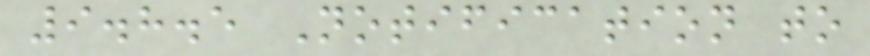9.8.5 Notification to
